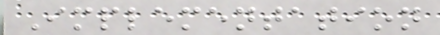Implementation
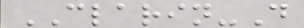CLARIN-D
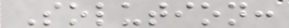Solution:
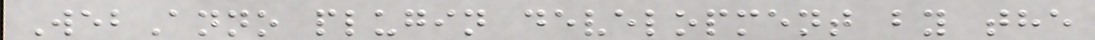WebAnno plugin development by the
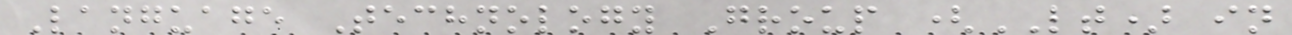Language Technology Group (LT) in
